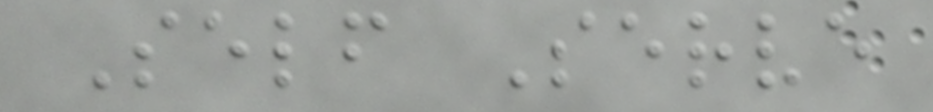Self Serve
